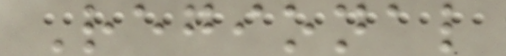Regional
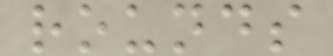rounds
